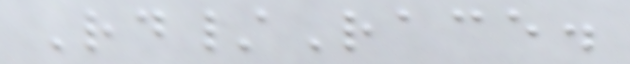Rd/Race.
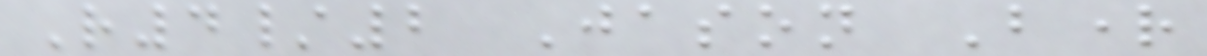R4/2 Jason Bright
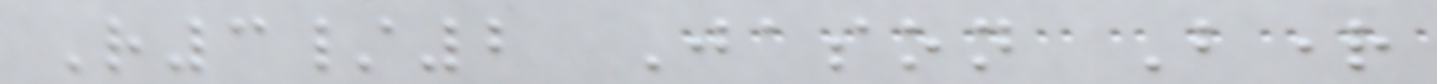R3/2 Jason Bright
